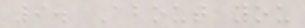9. About you
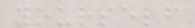yourself
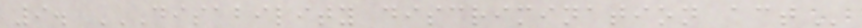9. DISABILITY DISCRIMINATION ACT
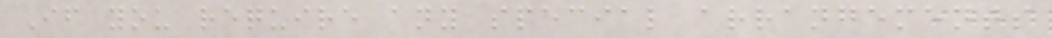If you require any special arrangements
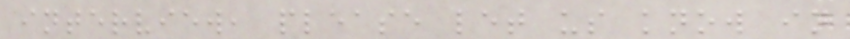interview, please let us know in
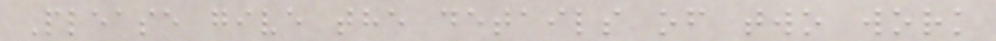Please give the details of two work
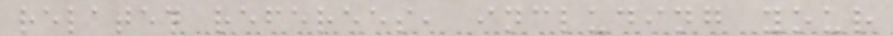related referees, including your
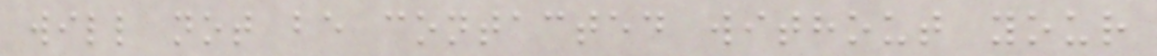will not be contacted without your
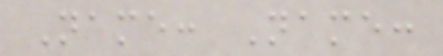Name: Name:
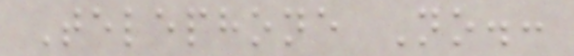Telephone No.:
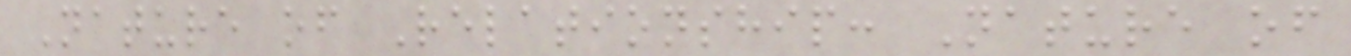Nature of Relationship: Nature of
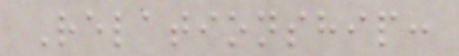Relationship:
